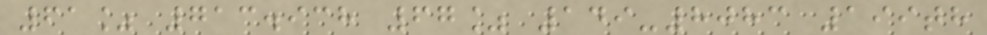61% 713.938 67% 149-8083 199th
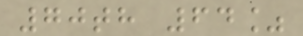70th 64%
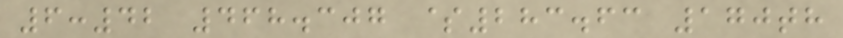6:42 468.307 $283.63 170th
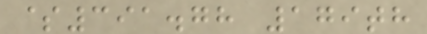$391.78 179th
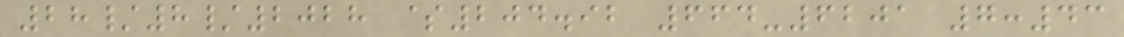28/8/2028 $204.92 664-6201 7:43
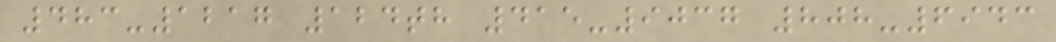483-1217 124th 415-9037 808-6943
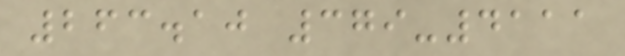263.10 379-4111
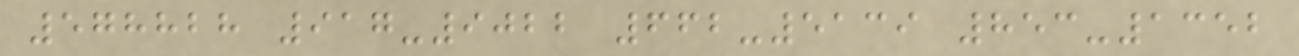578828 917-9022 662-5139 853-1352
